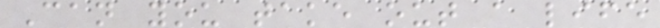Can you take out a life
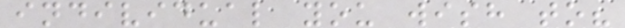individual you wish to?
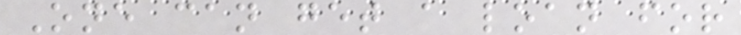One can get a loan for
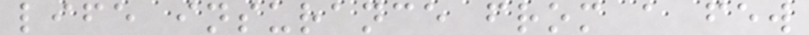life insurance from a few
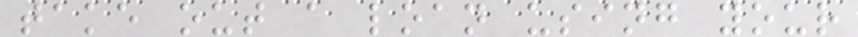take out a loan using your
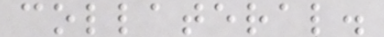collateral.
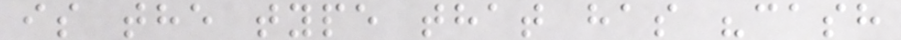is the type that has "cash
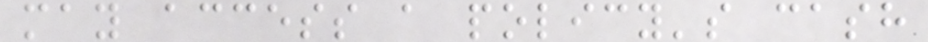may access a policy's cash
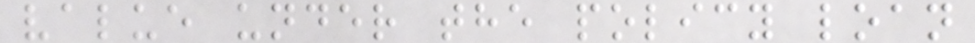value under the policy loan
